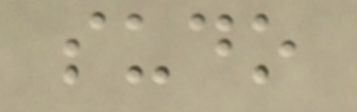sudo
